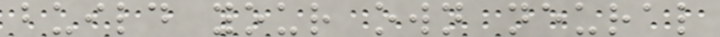build your own neural
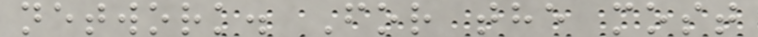network. For the most
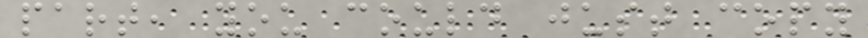part, you could just copy
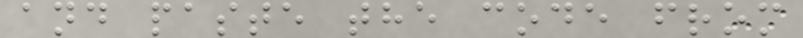and paste the code from
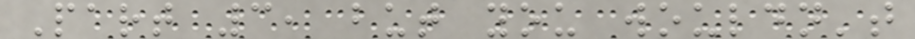Part 3, but you wouldn't
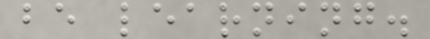be learning.
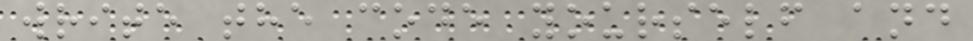write the code yourself and
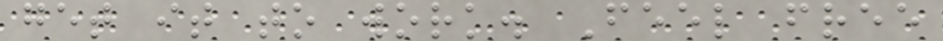get it to work. Feel free
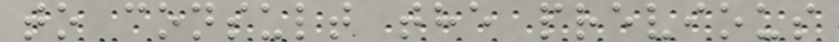to consult the previous
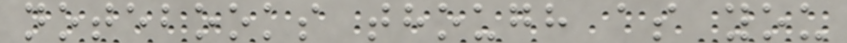notebooks though as you
